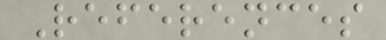References
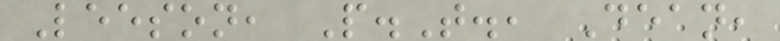Leeson, P.T., Dean,
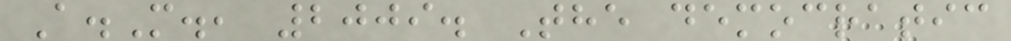A.M., 2009. The democratic
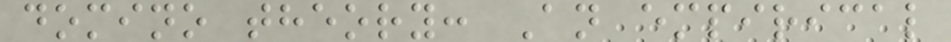domino theory: An empirical
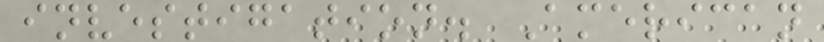investigation. American
